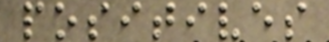positives
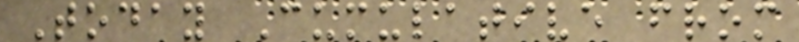Today Cumulative from
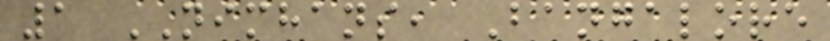1 NIMHANS, Bangalore
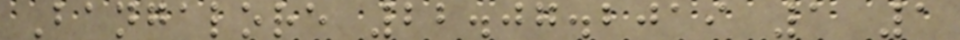Bangalore 22.07.2019 1 1
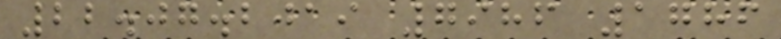22.07.2019 7986 1786
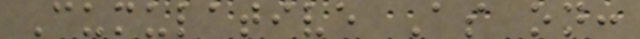Cumulative As on:
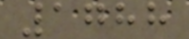1788
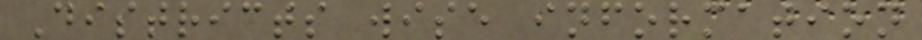Districts wise information
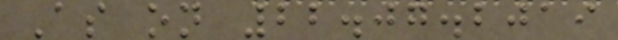As on 22.07.2019
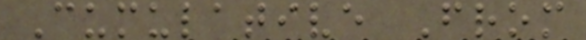Cumulative From
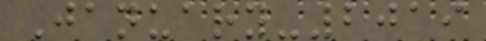January-2019
